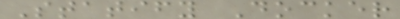Statify Docker
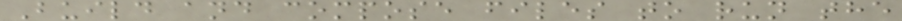Build and compose files to run the
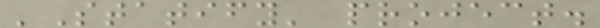'Statify' project.
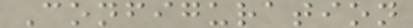Configuration
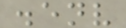.env
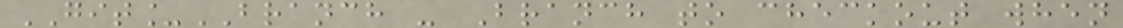GIT_BRANCH - Branch to checkout when
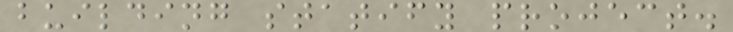building statify project.
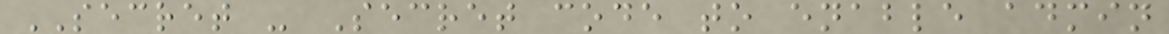SECRET - Secret code to enable admin
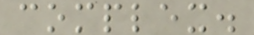complex.
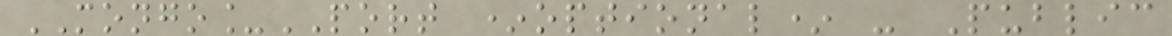MONGO_PORT *optional* - Public
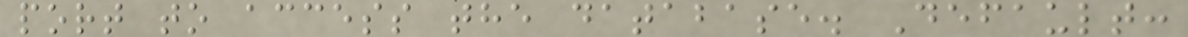port to access the database. Default:
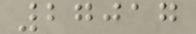27017
